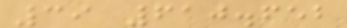39 610.652
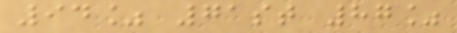94% 71st 87%
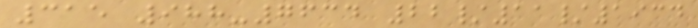315 988-7634 22/11/1934
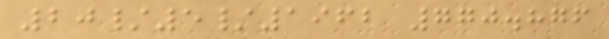20/5/1962 770.876
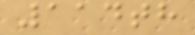114th
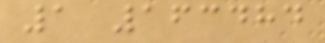1 163484
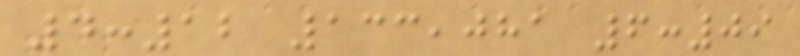4:12 133,081 6:09
